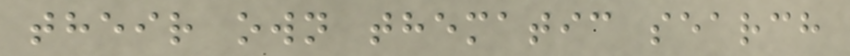their own thematic search
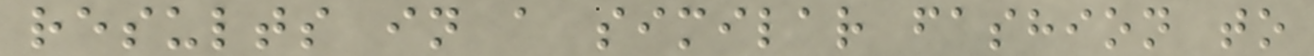results in a similar fashion to
